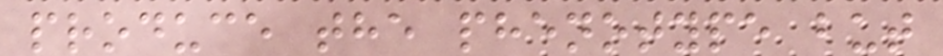produce the phenotype but
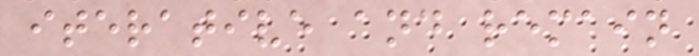iterative and remain
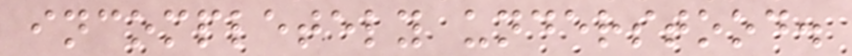incompletely understood.
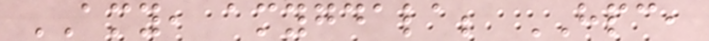AMY, amygdala; HPC,
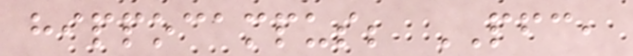hippocampus; PFC,
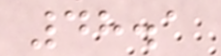48.1
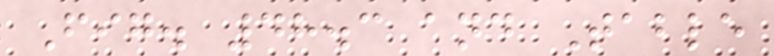Fig. 48.3 and Table
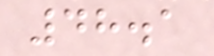48.1
